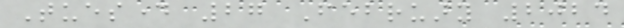Tuesday 27 February 2024
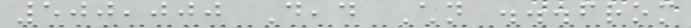500,000 Dead Children ...from
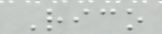Rico
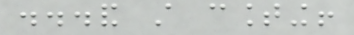...and still counting!
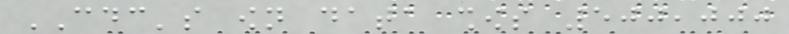CDC's own data shows 500,000
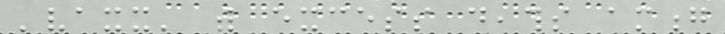'vaxx' with excess deaths among
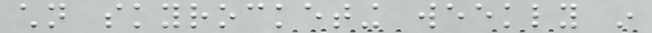children skyrocketing weekly in
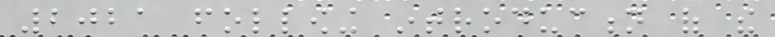2021 following introduction of the
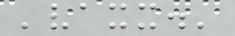'vaxx.'
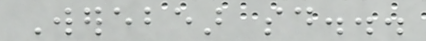Werebear said...
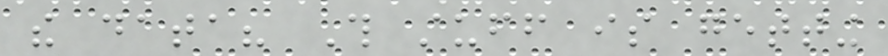the data? This stuff is getting
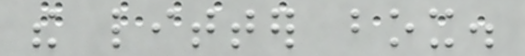the litter box.
